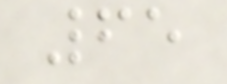65
